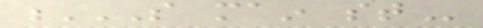S MAIN ST
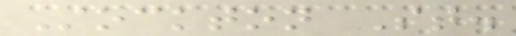Stockton St.
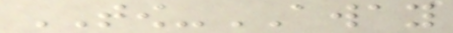TOW-AWAY
